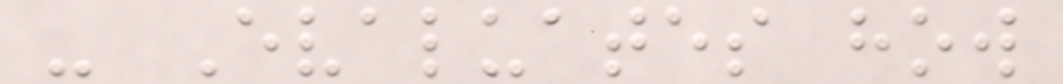- Evaluates how
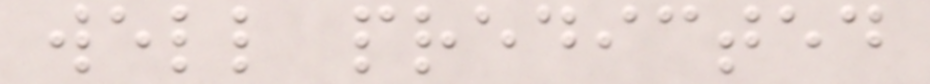well predicted
